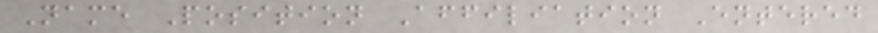Name Position Affiliation Entered
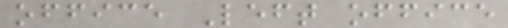office Left office
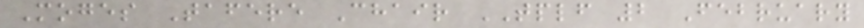Moges Tafere Chair TPLF 2 February
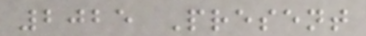2025 Present
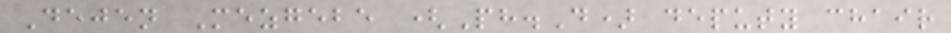Dejen Mezgebe (Ph.D) deputy chair
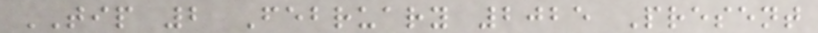TIP 2 February 2025 Present
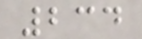234
